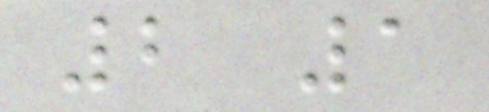2 1
